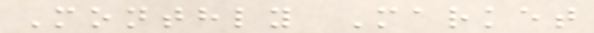Monthly Market
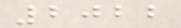2022
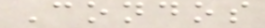Condos
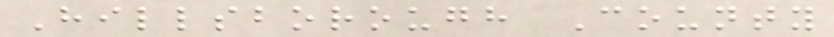Hillsborough County
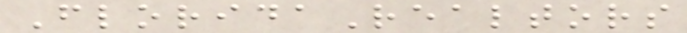FloridaRealtors
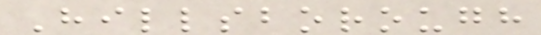Hillsborough
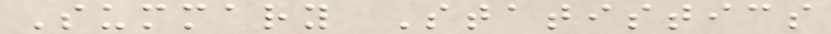Summary Statistics
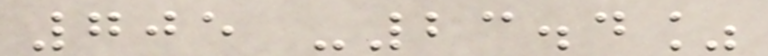705 -23.4%
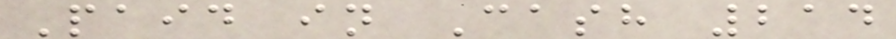Paid in Cash 214
